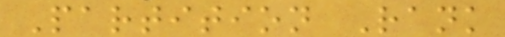Partition Rank
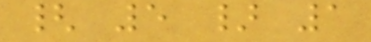{ 5 } 1
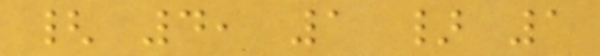{ 4, 1 } 1
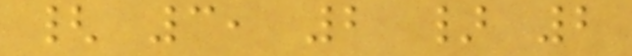{ 3, 2 } 2
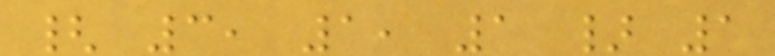{ 3, 1, 1 } 1
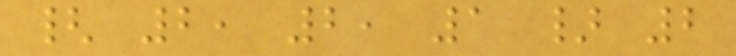{ 2, 2, 1 } 2
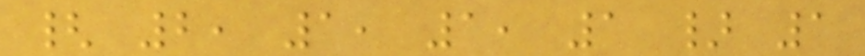{ 2, 1, 1, 1 } 1
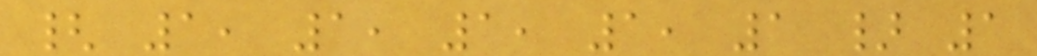{ 1, 1, 1, 1, 1 } 1
